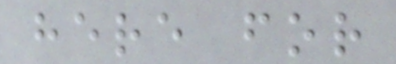here for
